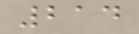214
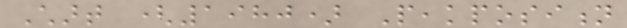Chart (1980) Peakposition
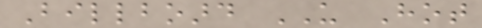Billboard US Hot
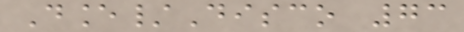Dance/Disco 73
